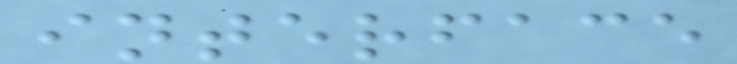interface
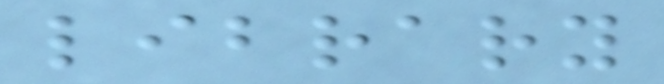library
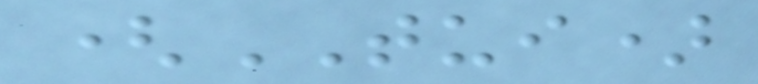(TUI)
